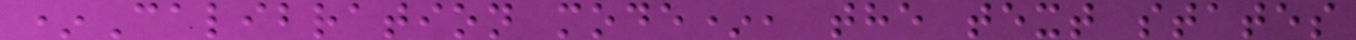*Calibration mode*, the text states
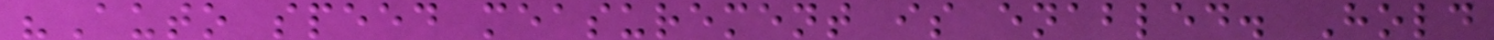"Auto speed measurement is enabled. Hold
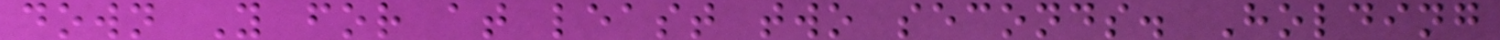down Y for at least two seconds. Holding
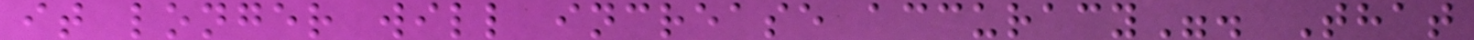it longer will increase accuracy". That
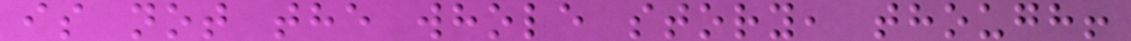is not the whole story, though!
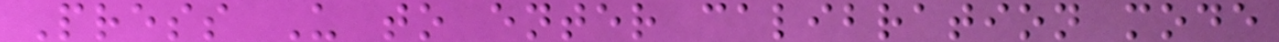Press U to enter calibration mode
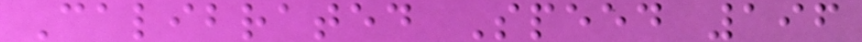Calibrated Speed 196
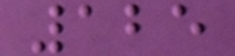125
